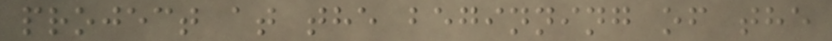project at the beginning of the
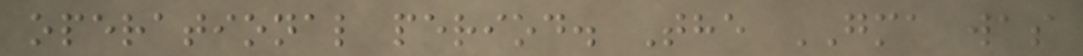operational period. The GMA was
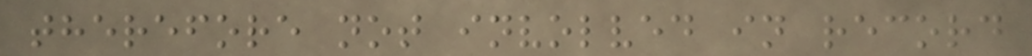therefore not involved in record
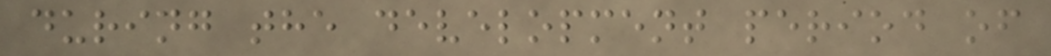during the development period of
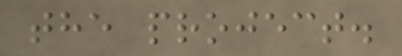the project.
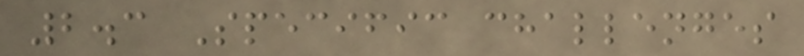2.3 Specific challenges
